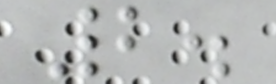2.
